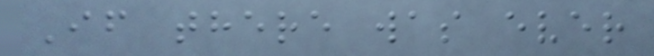If there was ever
